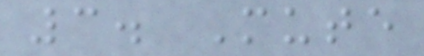3. Mute
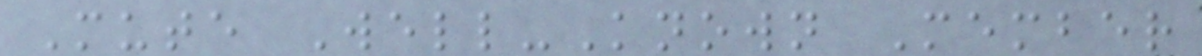Mute Well-Known Member
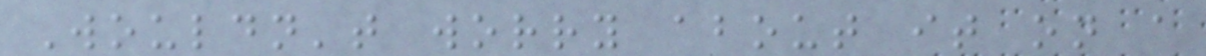Wouldn't worry about it on a
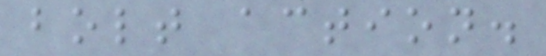bolt action.
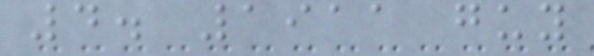4. 1911 guy
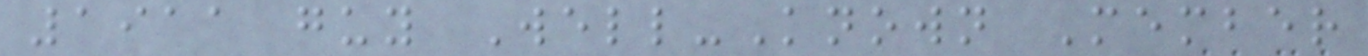1911 guy Well-Known Member
